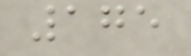175
